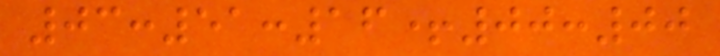03:51:16+00:00
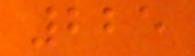225
